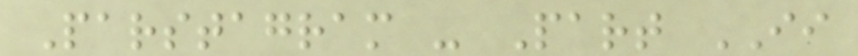Parstagram - Part II
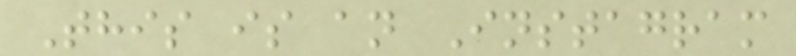This is an Instagram
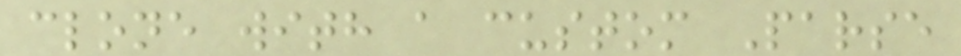clone with a custom Parse
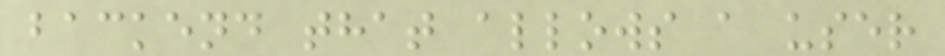backend that allows a user
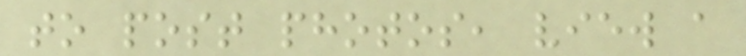to post photos, view a
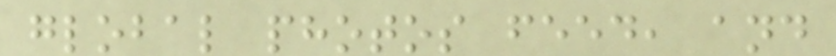global photos feed, and
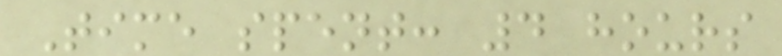Time spent: 4 hours
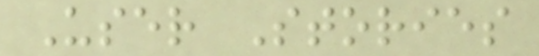User Stories
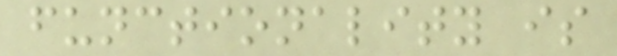functionality is
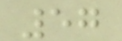57
